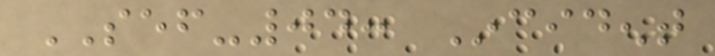SEF-04: Incident
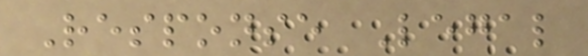Response Legal
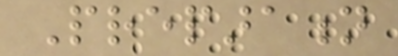Preparation
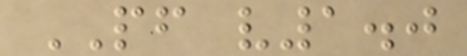PF v1.0
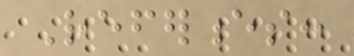References:
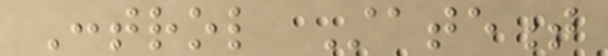Control Statement
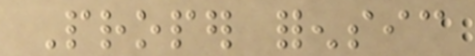Proper forensic
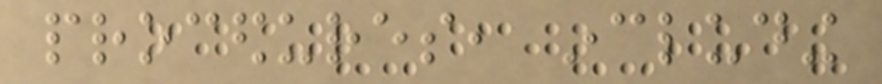procedures, including
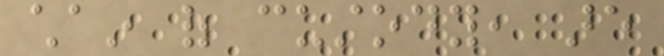chain of custody, are
